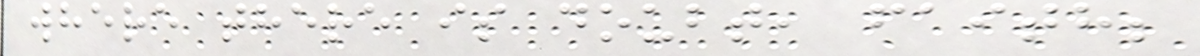where there is doubt, faith;
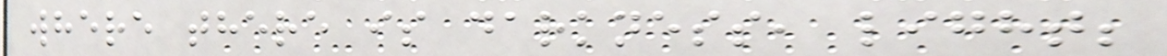where there is darkness, light;
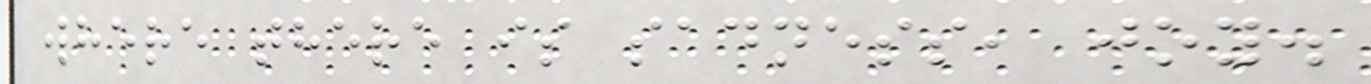where there is sadness, joy.
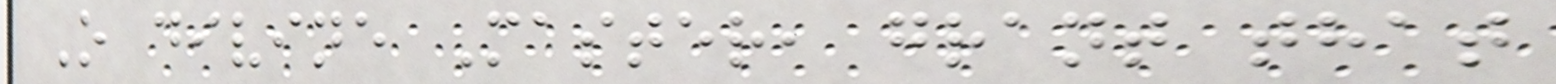O divine Master, grant that
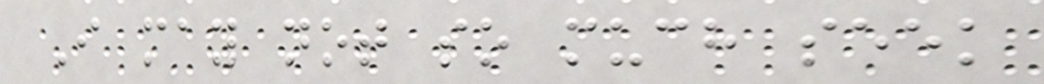I may not so much seek
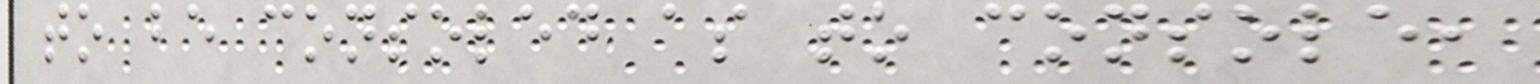to be consoled as to console,
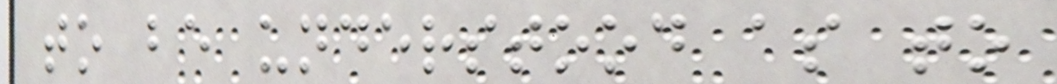to be understood as to
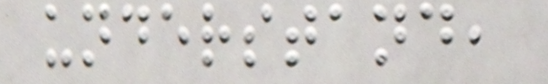understand,
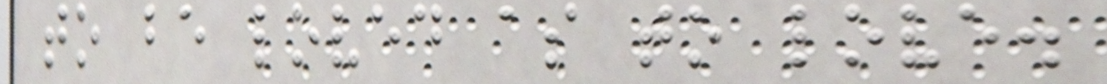to be loved as to love.
